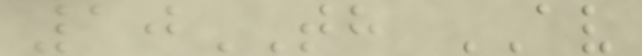10TH AV
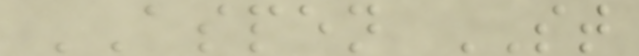ASPEN ST
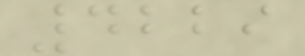4229
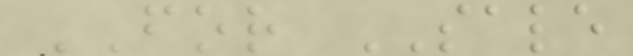FOR SALE
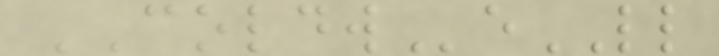COLDWeLL
